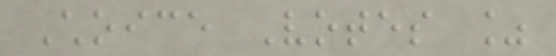Choice Votes %
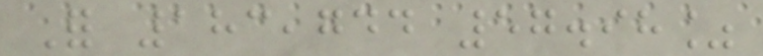For 183,744 57.98%
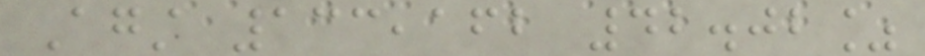Against 133,162 42.02%
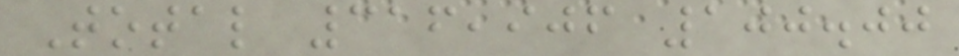Total 316,906 100.00
